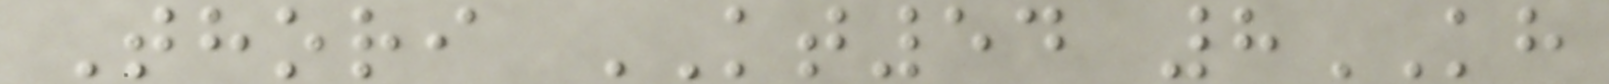Thori KT54 8KH
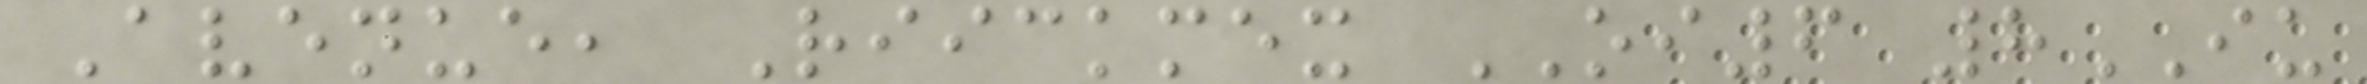Avenue, Riickmex OI6 8IU
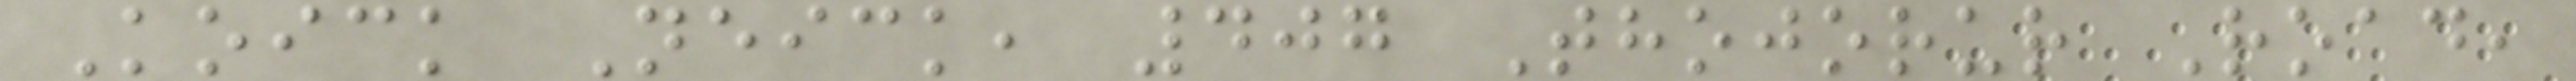Koick Neick, 407 Thojorur Road,
